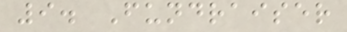9. Fundraiser
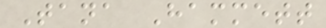Tana Hammett
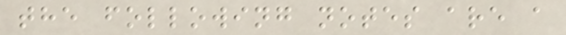the following notes are a
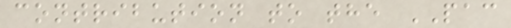contribution to the PAC
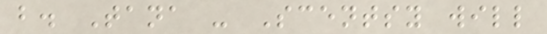b. Tana - Scentsy will
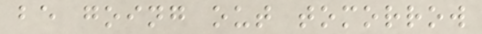be going out tomorrow
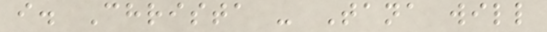i. Christa - Tana will
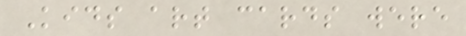Kids art cards were
